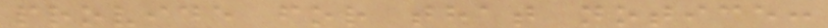provide for that notice:
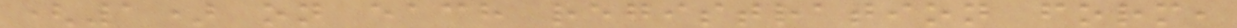(1) on each registration form,
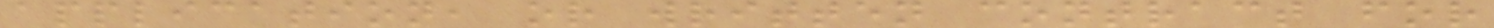application, or written contract for
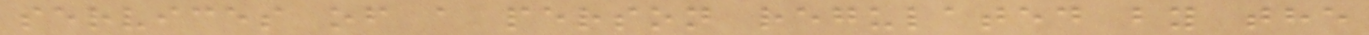services of a person regulated by the
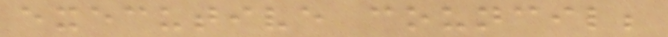executive council;
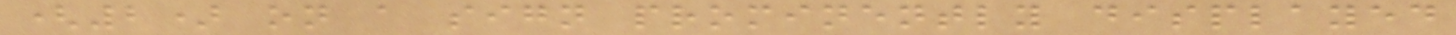(2) on a sign prominently displayed
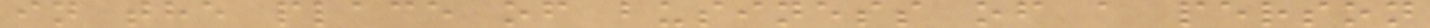in the place of business of a person
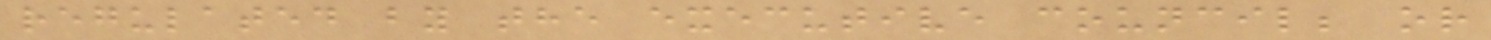regulated by the executive council; or
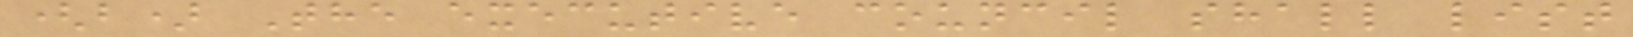(b) The executive council shall list
